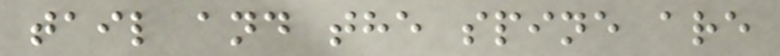tail and the spine are
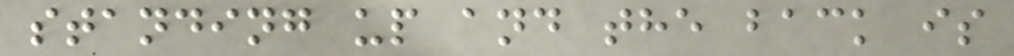standing up and the back is
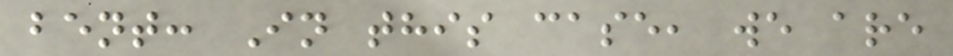bent: In this case, we are
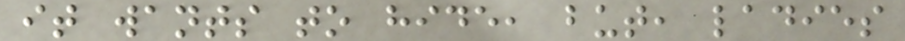it wants to hide, but, ladies
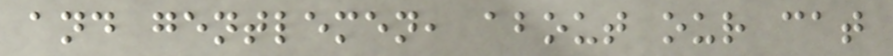and gentlemen, about our cat
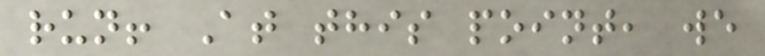run! At this point, we
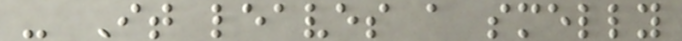- It leaves a smelly
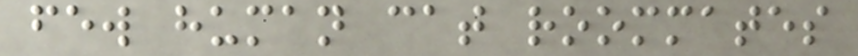few human cat roommates
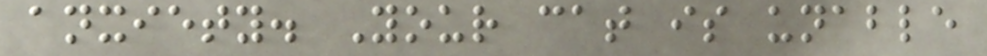anxiety. Your cat is unable
